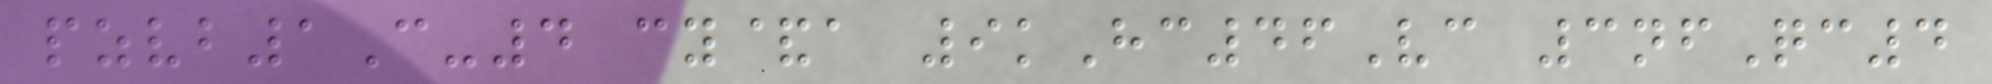pzvb1C-4 cy&a 9kHc46Vc 3nfQc4
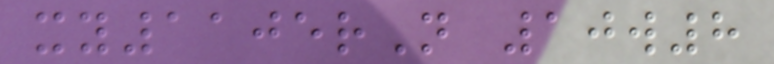xy1105rN 10w8
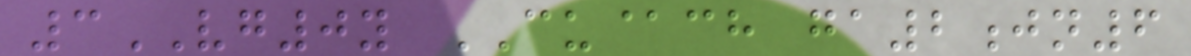3VG0y CU@ch ga2jn6
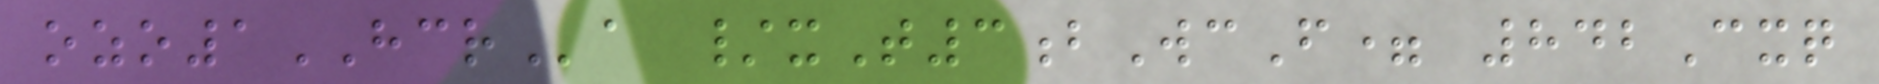ozo1HCRa /xT3bWcF= 842Cxq
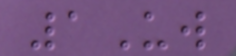1Uw
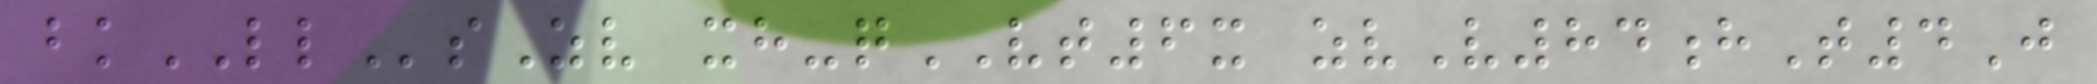bkLLsZv xh-qVT6x zvV84hT4J
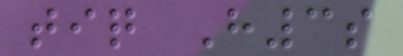tiq H3s
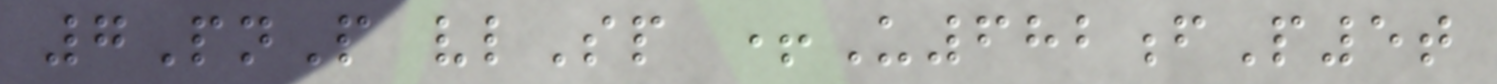7PnP vlSp +U682fP5t
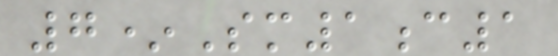7*Sm1c1
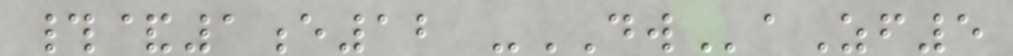#&1e12 -DWaZf5
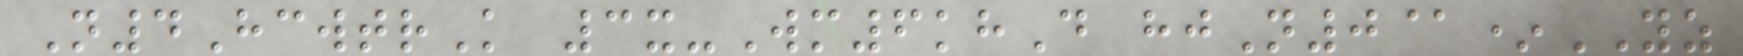N4HcwtrK 3x-Wm6khD hjN0@*YZ
